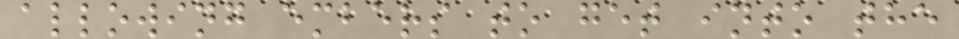allowing embers to get into the
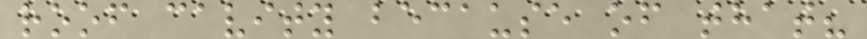roof cavity because of that?
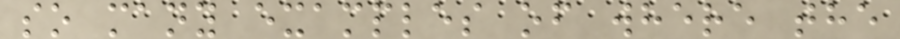so many examples of where the
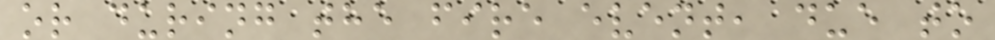or during the fire event, due to
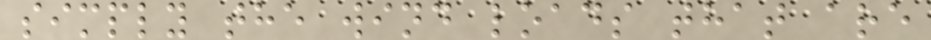simply the wind loads that are
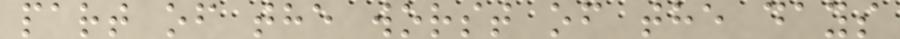part of the worst of the days
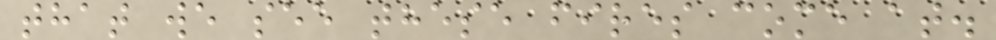that we see these fires come at.
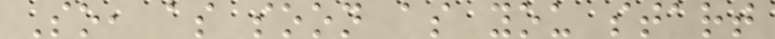So, as soon as you start
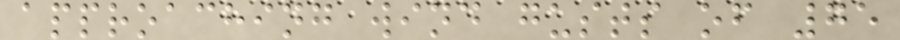approaching wind gusts of 75
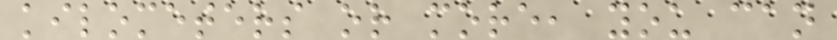kilometers or more, you can
